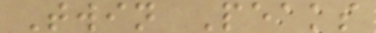Twin Peaks
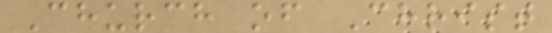Church of Christ
